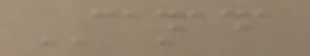CANADA
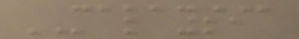MALAYSIA
